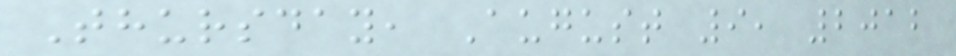Thursday, August 9, 2012
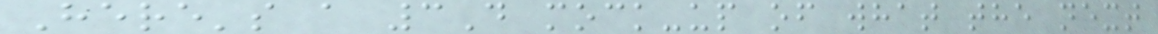Here's a 3D mock-up of what the next
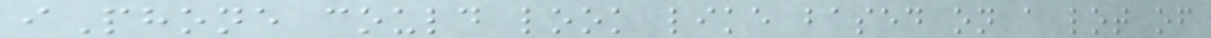iPhone could look like based on a lot of
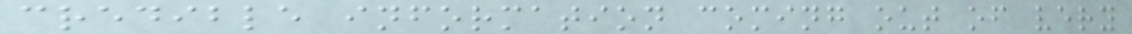credible information coming out of very
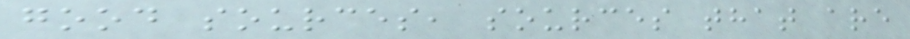good sources, sources that are
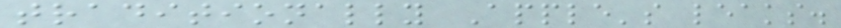traditionally Apple's leaks.
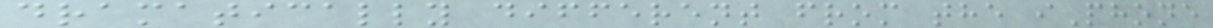dramatically different from the iPhone
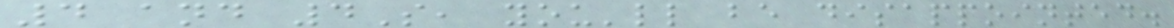4 and 4S, you'll be disappointed.
